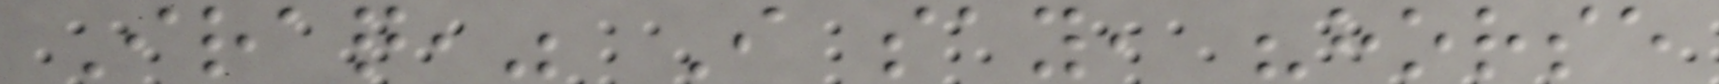Iraq," I say, "horse
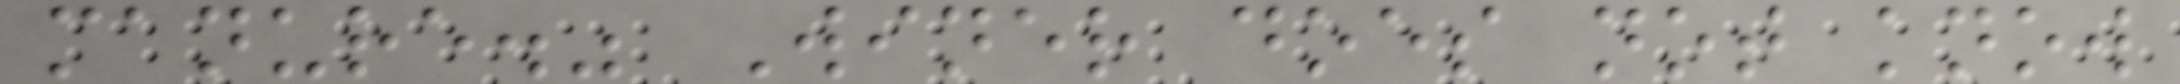manure." Winer does not know
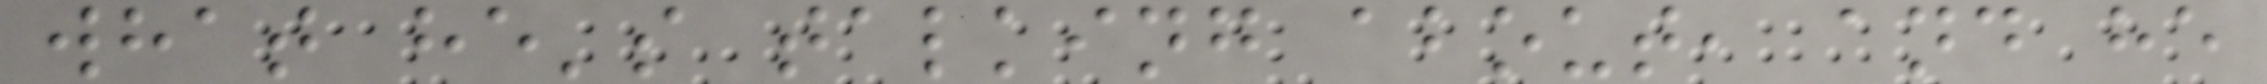what he's talking about, and he
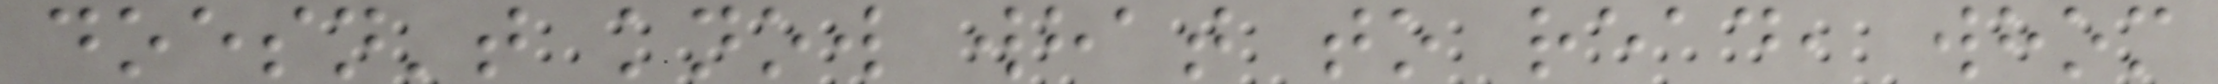doesn't know what to read, whom
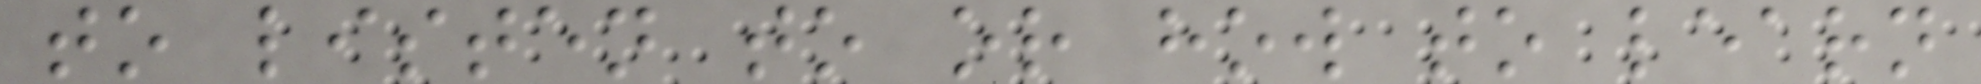to listen to or how to learn
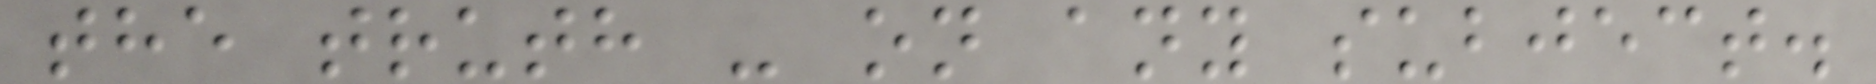the truth - on any subject.
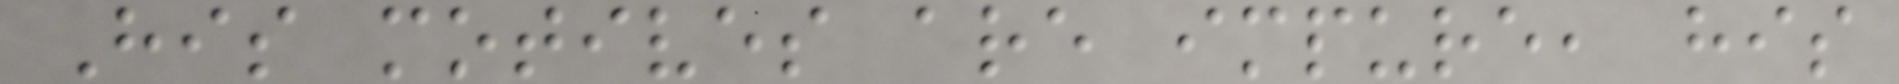His motives are impure, his
